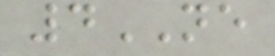4NE
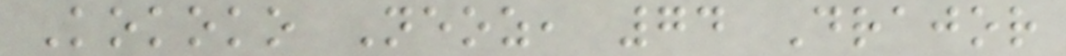Kokoko Neoz, 74 Drajor
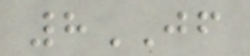8JF
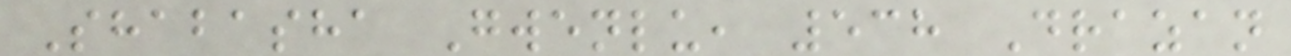Shabasha Gwenlu, 538 Drazan
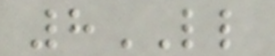8LL
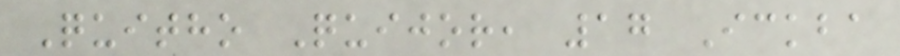Quitho Quijor, 17 Ickba
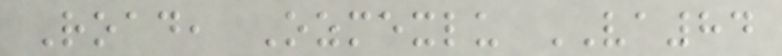Road, Ozmexlu VA84
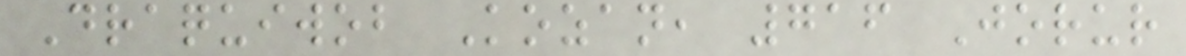Draquiwob Kozan, 716 Jorur
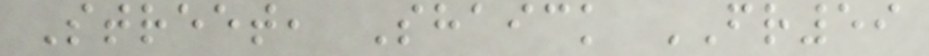Street, Shaick FR59
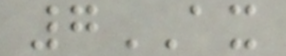7AX
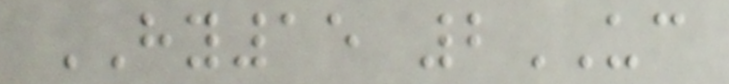HY15 2UC
